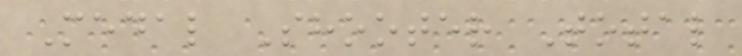Medal Shooter Total
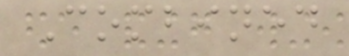Combined
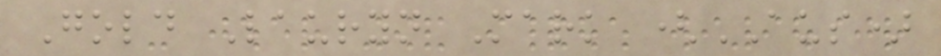Gold Lauryn Mark (AUS)
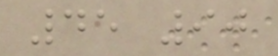45 90
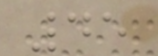45
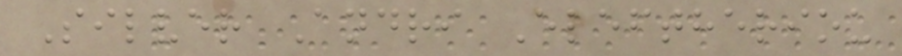Silver Andri Eleftheriou
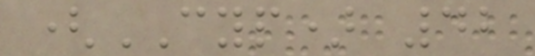(CYP) 42
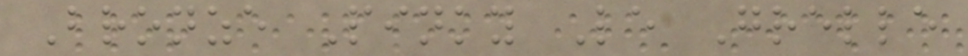Bronze Pinky Le Grelle
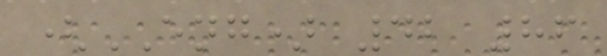(ENG) 42 86
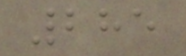285
